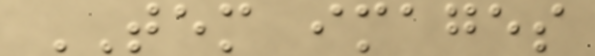TEM images
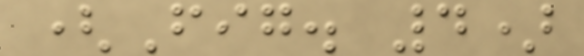(Fig. 4)
